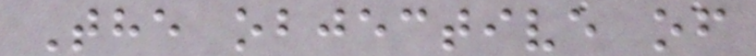The objective of
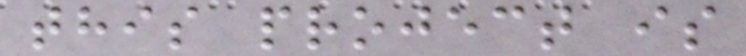this project is
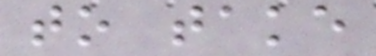to take
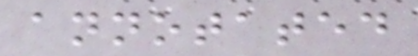annotated
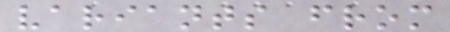variants from
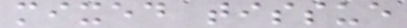mixed tissue
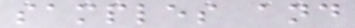samples and
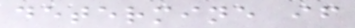determine if
